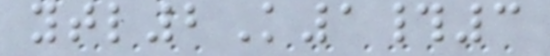ytl2K1#3
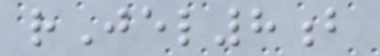rJel8b
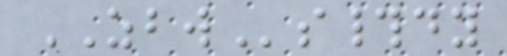ZBWs#dy
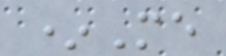*Me
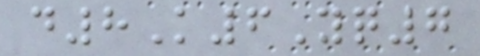d8K6Yq7
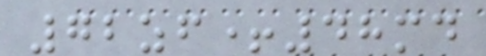72zf+48md
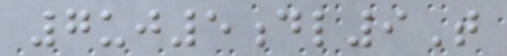7uj5dl9T
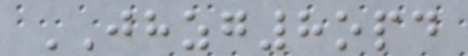JHZG8opd
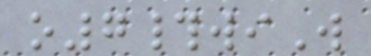o7#wiW
